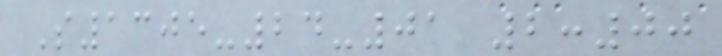S1305-24-01 2:00
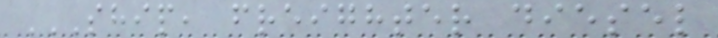SHIP, FREIGHTER DIESEL
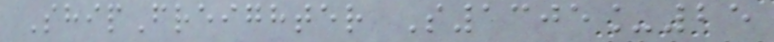ShipFreighter S1305_25
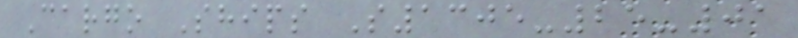Cargo Ships S1305-25-01
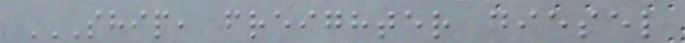SHIP, FREIGHTER DIESEL
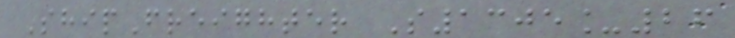ShipFreighter S1305_26
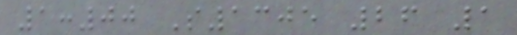1:00 S1305 26 1
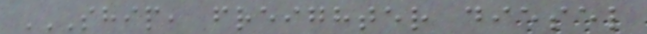SHIP, FREIGHTER DIESEL
